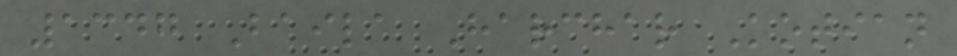1347 Baila Harchar Kotian
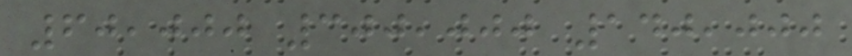60,000 300,000 140,000
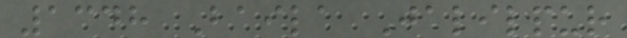1348 Baila Jalilpur
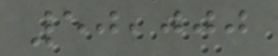50,000
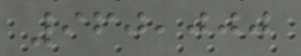960,000
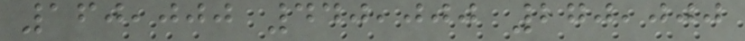160,000 440,000 270,000
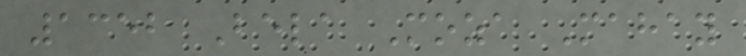1352 Bela Moza Mahay
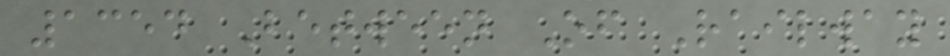1354 Between Of Railway
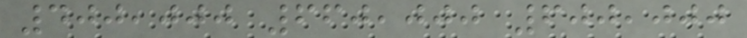400,000 660,000 600,000
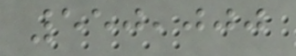550,000
